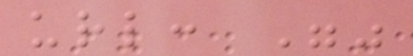url: ""
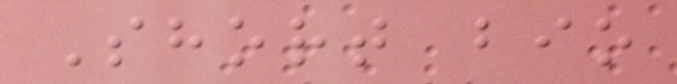Short bio
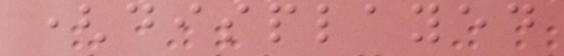(displayed
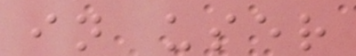in user
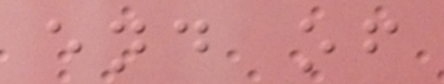end of
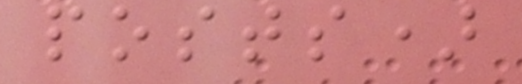posts)
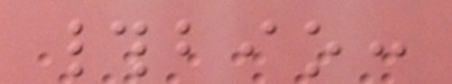#bio:
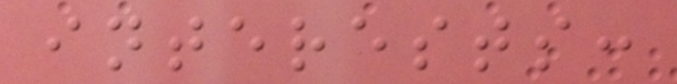interests:
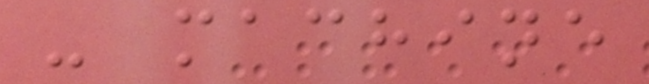- machine
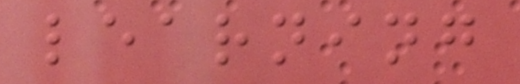learning
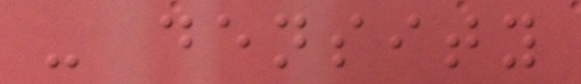- density
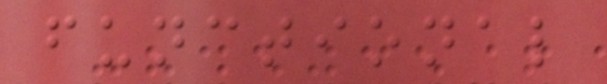functional
